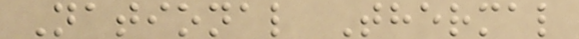National Thermal
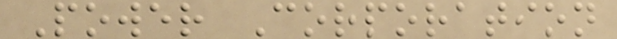Power Corporation
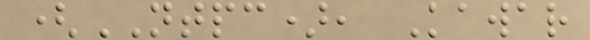(NTPC), Kawar
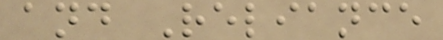and Reliance
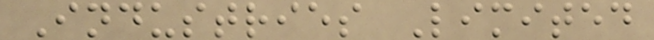Industries Limited
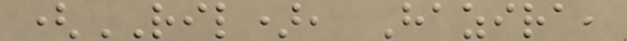(RIL), Hazira,
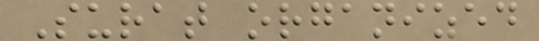Surat organized
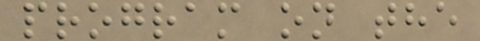program on the
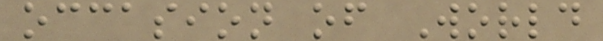occasion of World
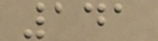141
